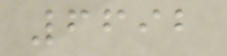6692
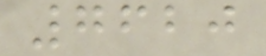7620
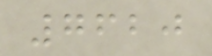7620
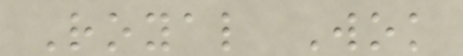Royal Wok
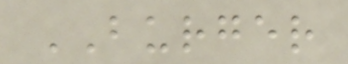BURGER
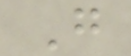G
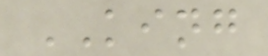KING
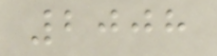2008
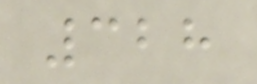328
